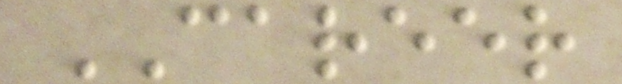CAREER
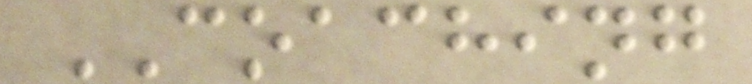COACHING
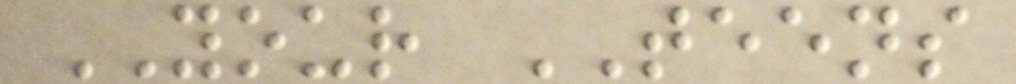YOUR TEENS
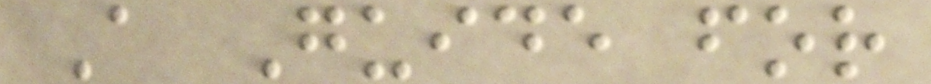A Guide for
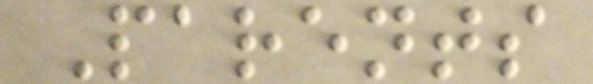Parents
